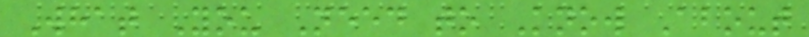What You Need to Know About
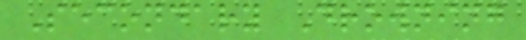Secondary Drowning
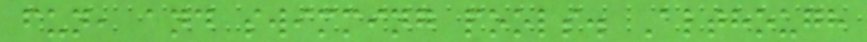fun, and swimming pools. Although
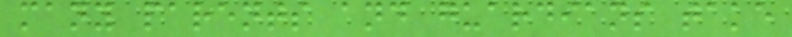many parents and guardians take
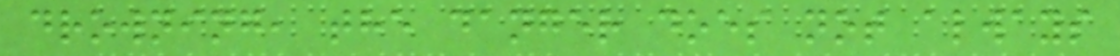drowning, the danger does not always
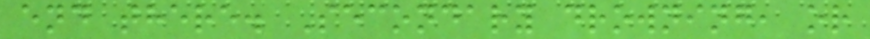end there. Secondary drowning, or
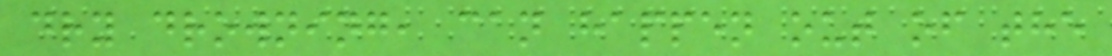dry drowning, can happen out of the
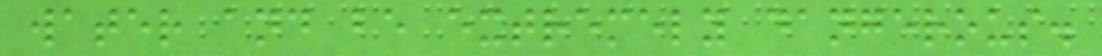water and be extremely dangerous.
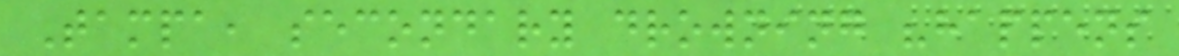Tampa, secondary drowning "happens
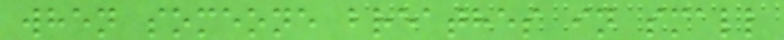when someone breathes in small
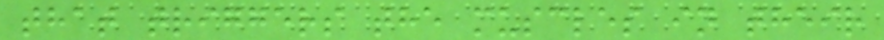that triggers the muscles in their
